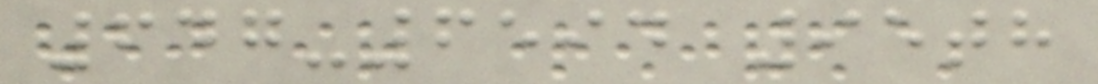647-6594 95th
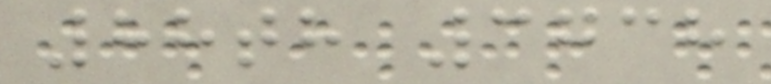88th 3738
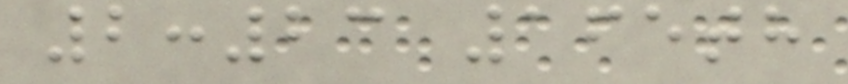2:23 165th
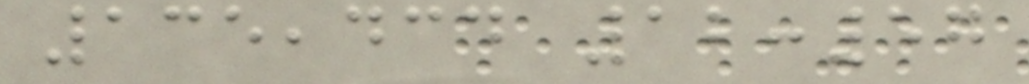135,434 12:57
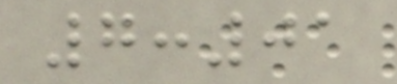7:01
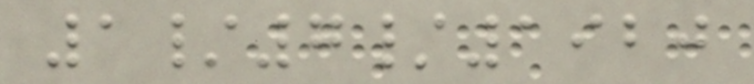1/7/1920
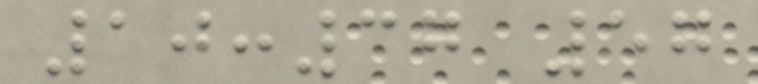10:37 57
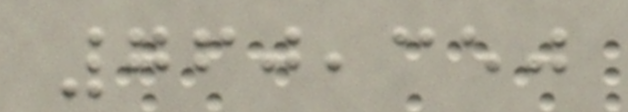760,350
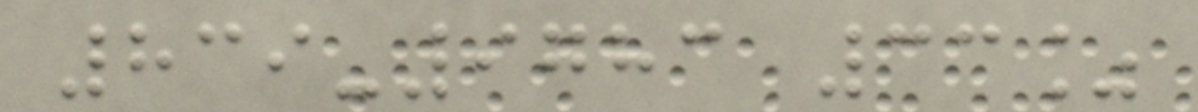839-9783 33%
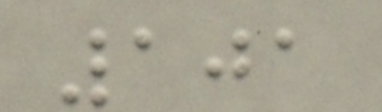101
